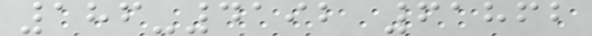186-4192 61862
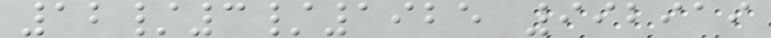12/3/1925 992919
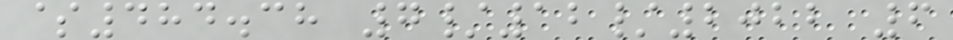$484.38 7/12/2022 6
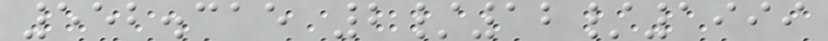552.315 2/12/1999
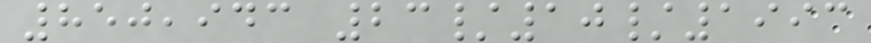850,943 23/10/1993
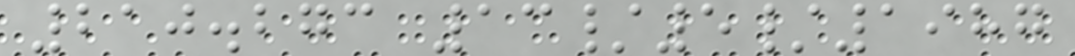210.273 13/5/1987
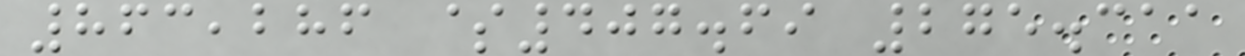863,286 $407.69 275.311
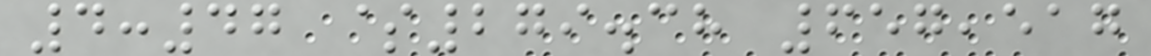4:47 $279.38 657,517
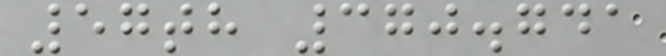57th 370.741
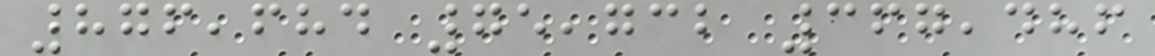876,684 75,732 367,486
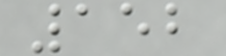152
